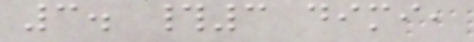3. #3 dimi,
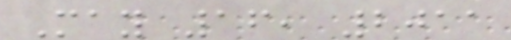May 16, 2011
